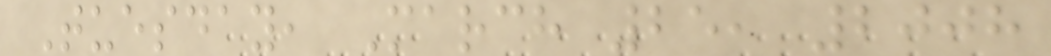Tuesday, March 25, 2008
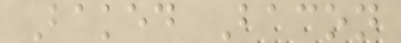Baked Bacon
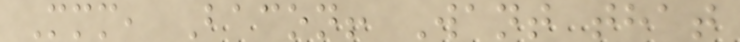Mmm, Bacon! Want that
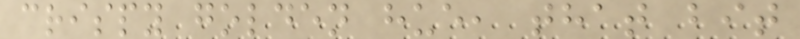crispy golden hue, that bit
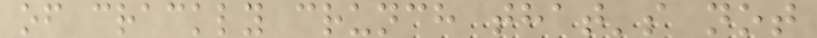of crackly crunch that's not
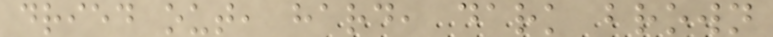dried out, hard, dark brown
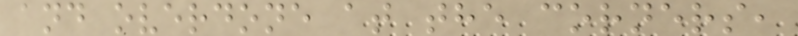and overdone at the corners,
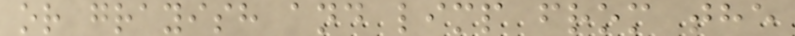or grayish and limp from the
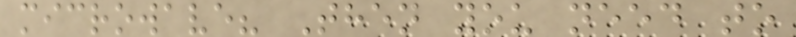microwave? Then you need to
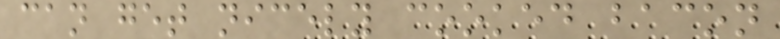can get nicely cooked bacon
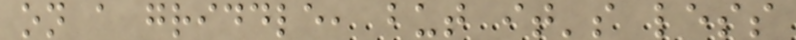on a griddle, but it's less
